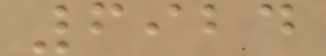6924
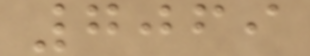7069
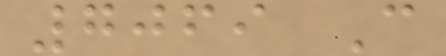7069 C
